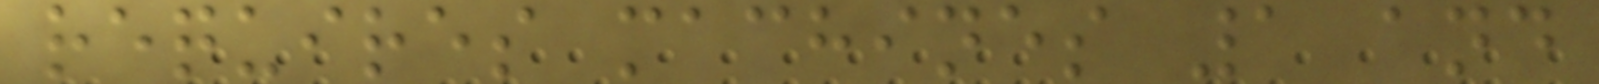requires machines 1 and
